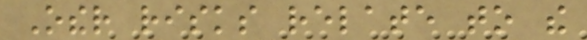Other risks relate to the
